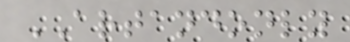ARTANDONLY
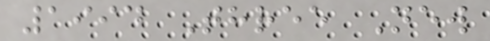1994 Three New
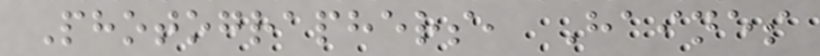Photographers, Haines
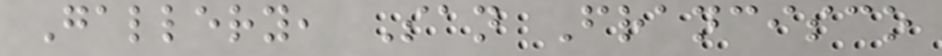Gallery, San Francisco
